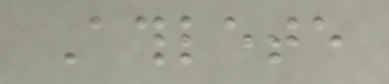Athlete
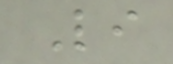Li
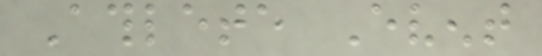Athlete Event
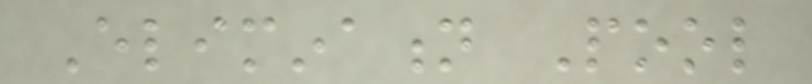Elimination Pool
